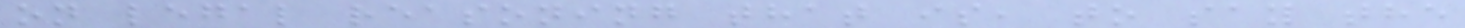on legal reasoning that is, to say the
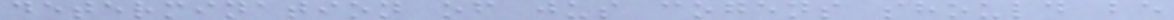determination of jus cogens should be
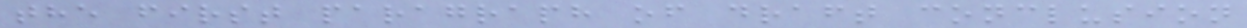the first paragraph of draft conclusion
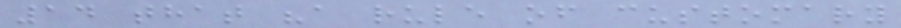14 that "a rule of customary
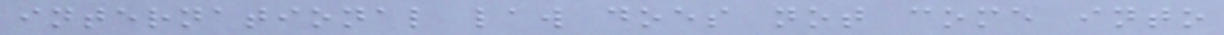international law does not come into
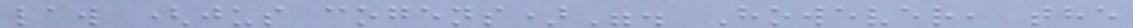law (jus cogens)". However, the
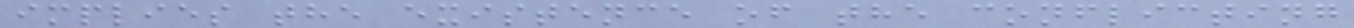implies the existence of the conflicting
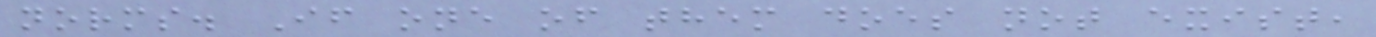norms. If one of them does not exist,
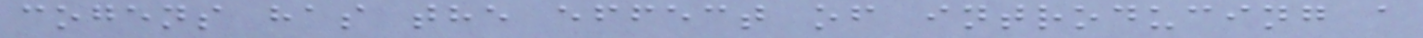cogens has the effect of introducing a
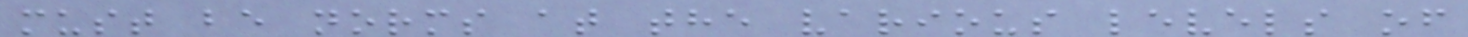must be norms at the various levels of
